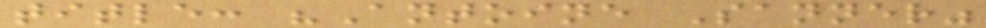title: "Antoine Sanner"
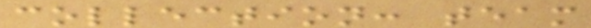collection: team
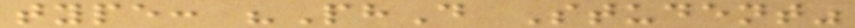type: "PhD Student"
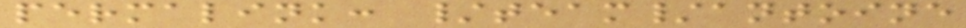permalink: /team/antoine
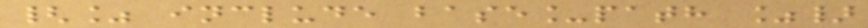{% include base_path %}
